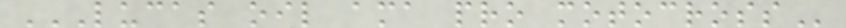LUCAS OIL AMA PRO MOTOCROSS
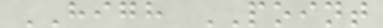HIGH POINT
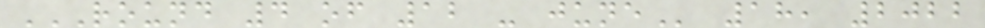ROUND 4 OF 12 - JUNE 18, 2022
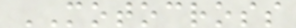MOTOCROSS
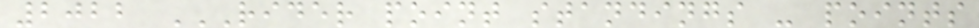2022 RIDER POINT STANDINGS - POINTS
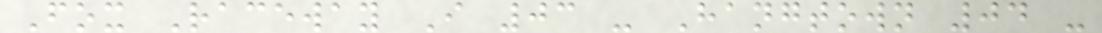Fox Raceway I 03 - Hangtown 04 -
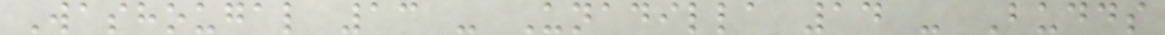Washougal 13 - Unadilla 14 - Budds
